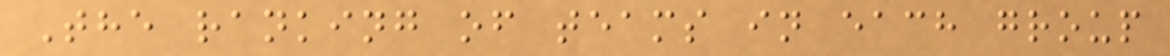The ranking of teams in each group
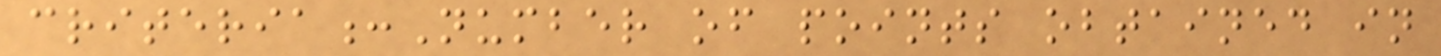criteria:Number of points obtained in
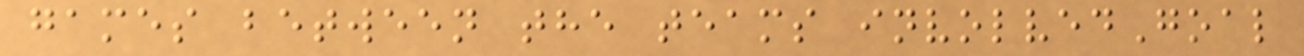games between the teams involvedGoal
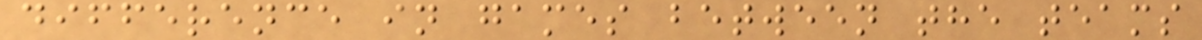difference in games between the teams
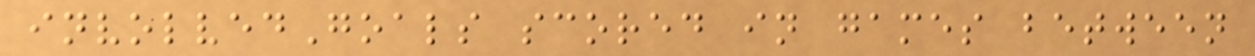involvedGoals scored in games between
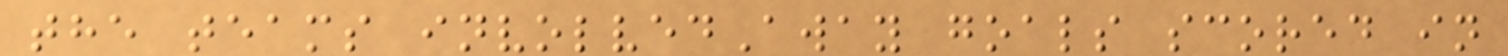the teams involvedAway goals scored in
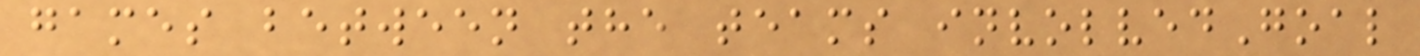games between the teams involvedGoal
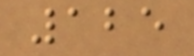125
